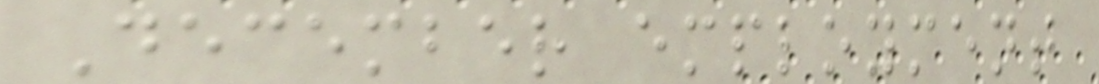December employment
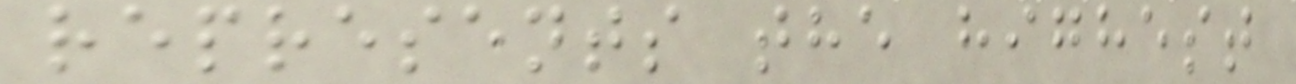represents the highest
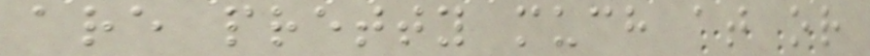are pretty much at or
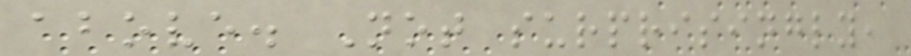above. Not surprisingly,
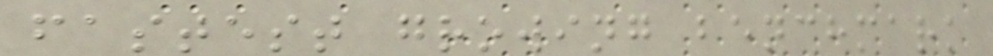fastest growing benchmark
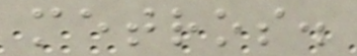metros.
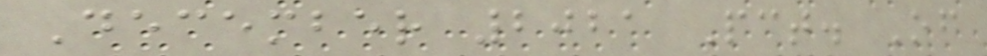December 2021 Pct. Of
